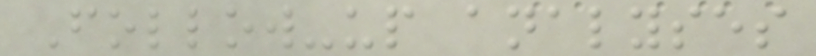Follow-up analyses
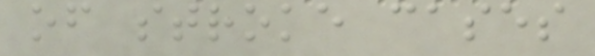of stroke cases
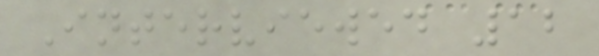Interviewed 12
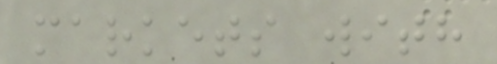markets with
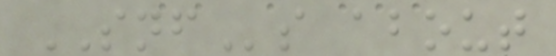SNFs about
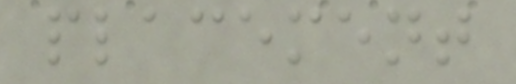placement
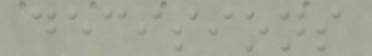decisions
